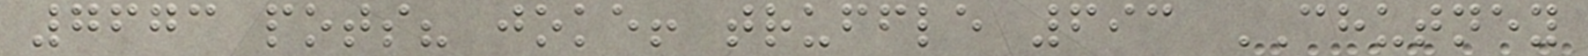7673 pots? joke! truffle 693 CHUTNEY
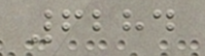6284
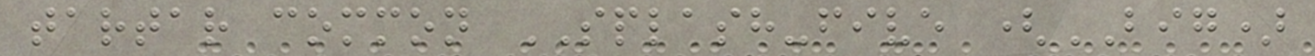tartar common SPLASH-five (BIG)
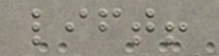lift!
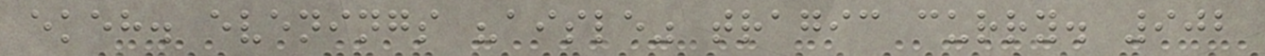ekeh. evenings "aisle" tragic curry. 902
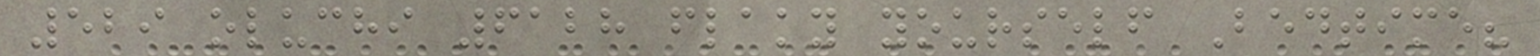529 oluchi 6128 flaky yourself Bedtime?
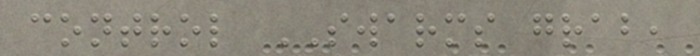control SWARMS grab,
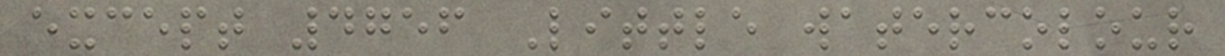except 4756 Little watercolour
